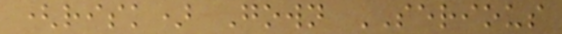(risk) Gown SERIOUS
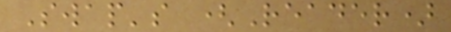Swap's (Reader)
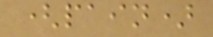(pain)
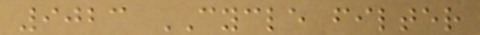9023 CYCLE filter
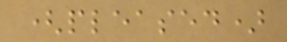(pleased)
